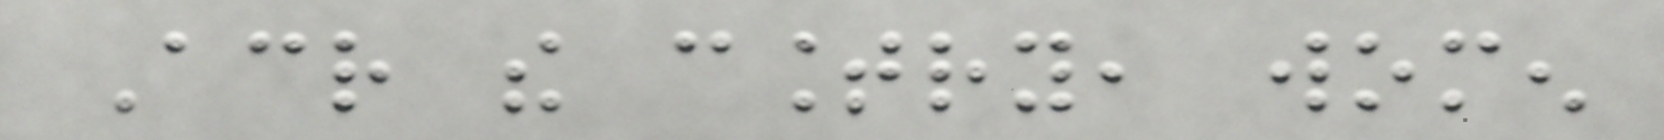Across the country, women
